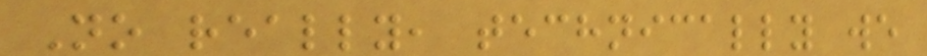No really, technically we
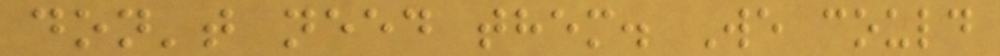don't need them. We could
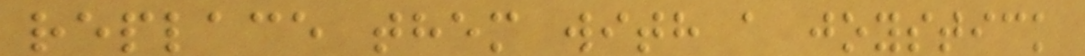replace them with a joystick
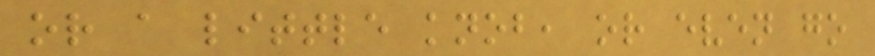or a little knob, or even go
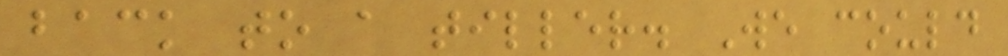back to a tiller. We could
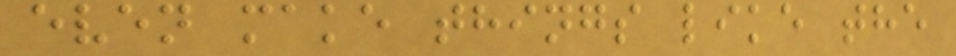even make things like the
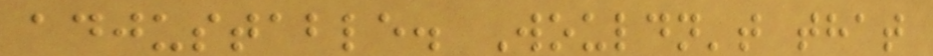adjustable. Wouldn't that
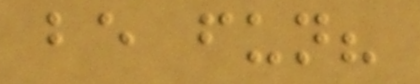be fun?
